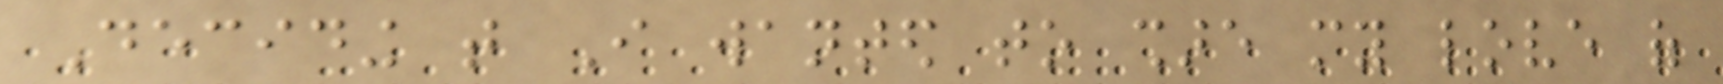Deciding that I wanted to share my love of
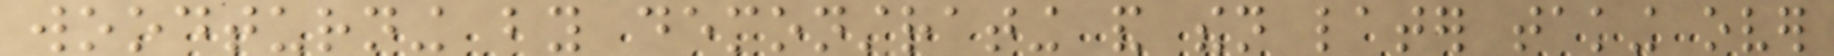woodturning by demonstrating and then later taking over
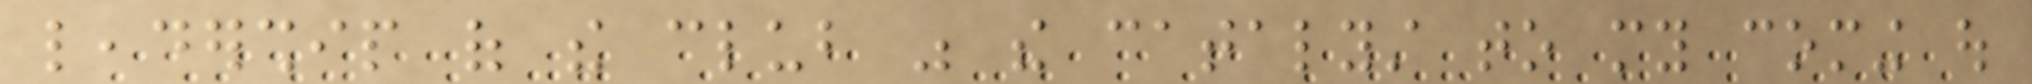leadership of the club was the catalyst to my coming out
